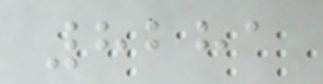8281
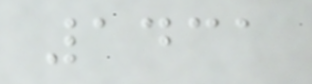1431
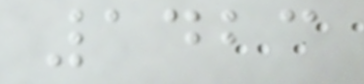1423
